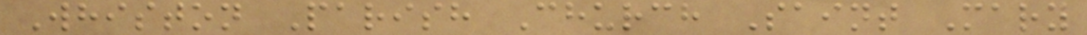Whiston Parish Church Saint Mary
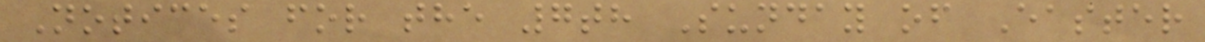Notices for the 7th Sunday of Easter
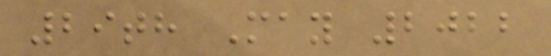29th May 2022
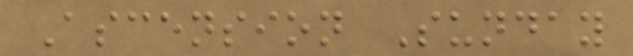Ascension Sunday
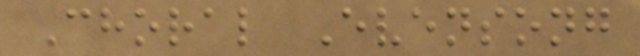Choral Evensong
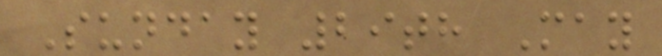Sunday 29th May
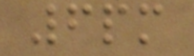6pm
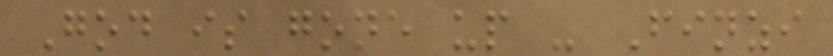God is gone up - Finzi
